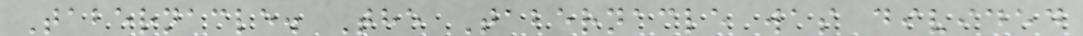Tabernacle. The Tabernacle was divided
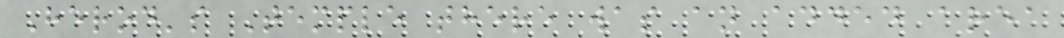Herod's Temple there was an added area
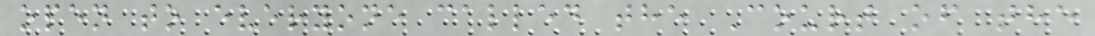open to everyone called the Court of the
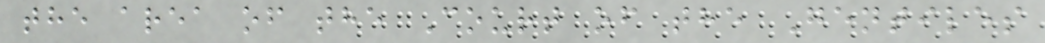the area of the Court of the Gentiles
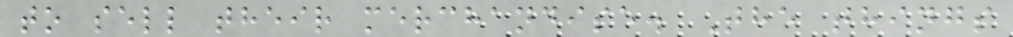to sell their merchandise. The things
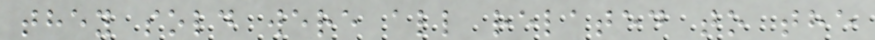they sold were all related to the
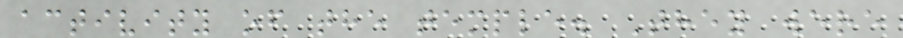activity of the temple. They were
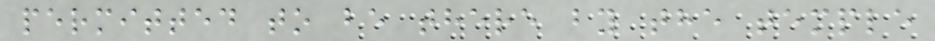permitted to be there by the temple
